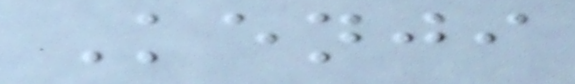Kenji
